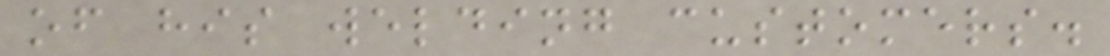of his welding customers.
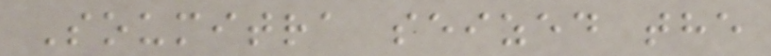Soumitra seized the
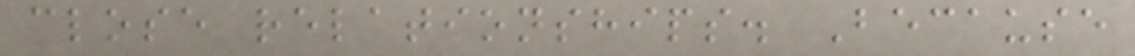close relationships. Because
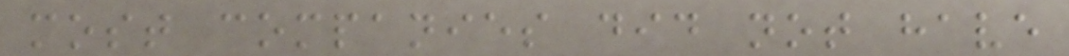most companies did not have
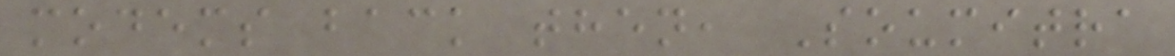modems back then, Soumitra
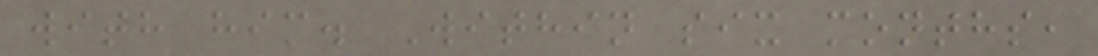with him. Within six months,
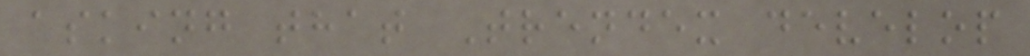asking that Trendex develop
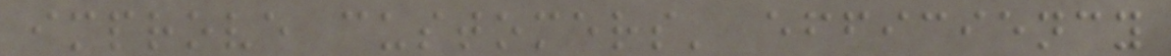improve customers' efficiency
